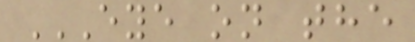EYE ON THE
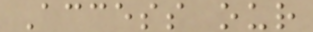Access our
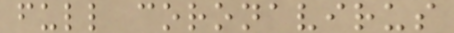full coronavirus
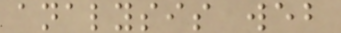analysis web
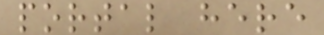portal here
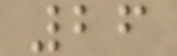26
